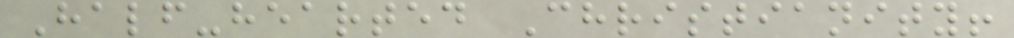Half-hearted Christianity!
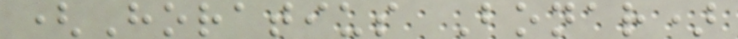(Horatius Bonar)
